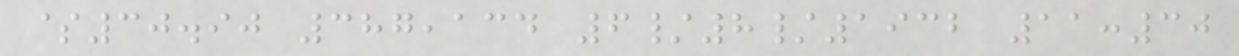$30.90 387,134 6/8/1932 11:30
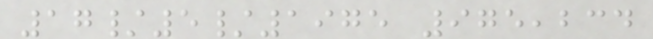17/5/1975 975,234
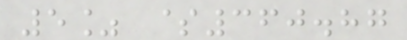5% $360.87
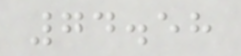74.58
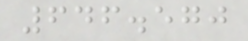646.570
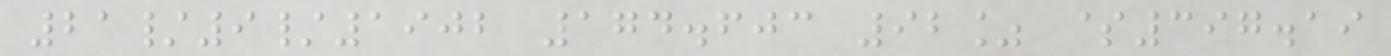21/9/1902 174.603 92% $397.19
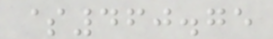$460.75
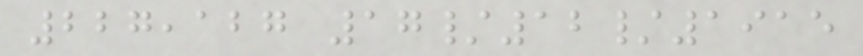227,127 17/12/1915
